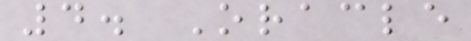4. Oracle
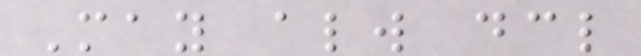May always declare
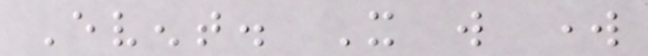Event. It will work
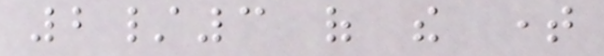2/3 of the time
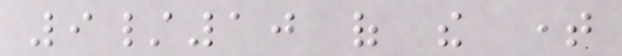9/10 of the time
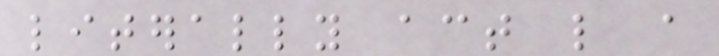literally act like a
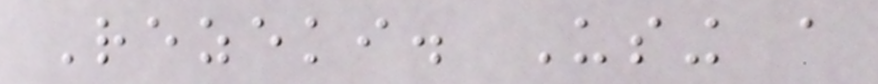Rezeki. Using a
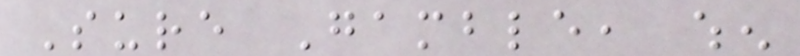Sure Gamble, when
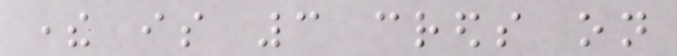there is 3 creds on
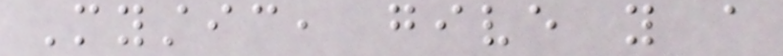Mystic, give you a
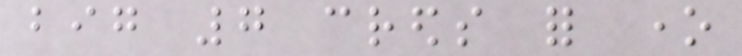big 7 creds for one
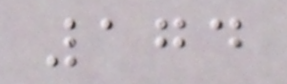174
